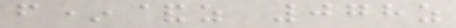f*&z 078z
